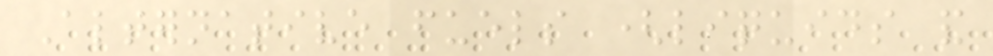Alternative fuels (liquids and
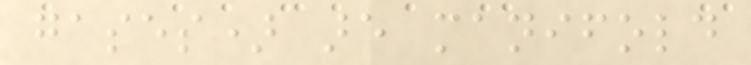gases) are manifold
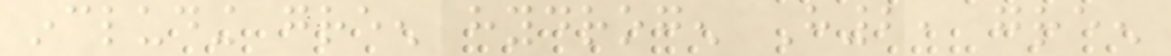including green hydrogen H2, green
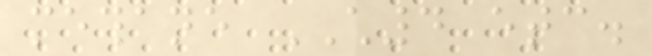methane CH4 etc.
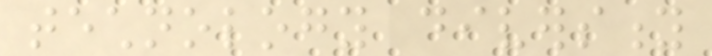technology diversity
